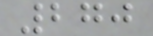270
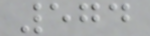574
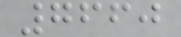7660
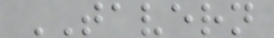TAVERN
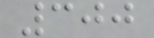300
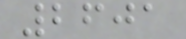2601
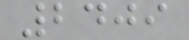2409
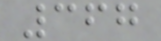367
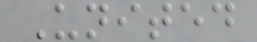United
